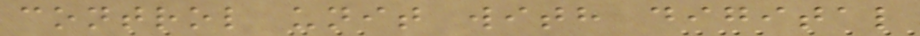control unit with digital
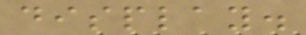display.
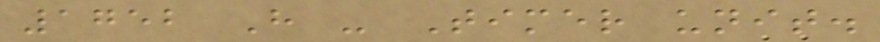1752 H - Timer unit.
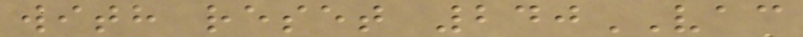with reset 240VAC
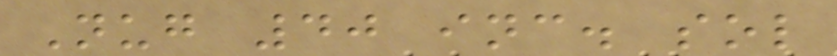Nug 40 inc. sol
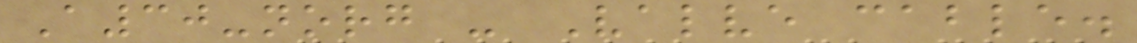A30-norg - Valve cable.
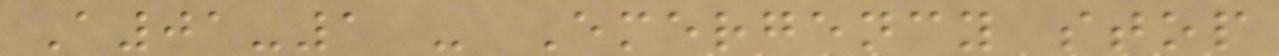A01-1 - Emergency stop
